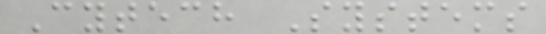Cytech Systems
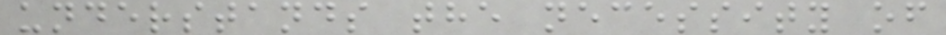understands the necessity of
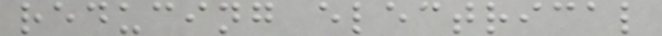reducing electrical
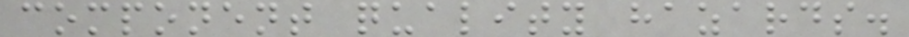component quality hazards.
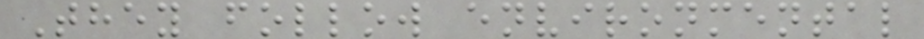They follow environmental
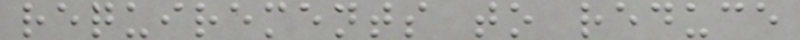requirements to reduce
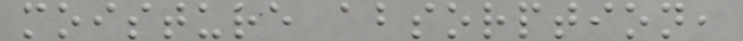moisture absorption,
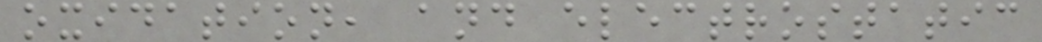oxidation, and electrostatic
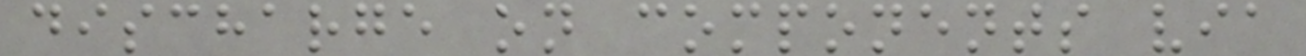discharge on components via
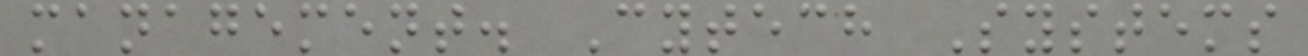management. Cytech Systems
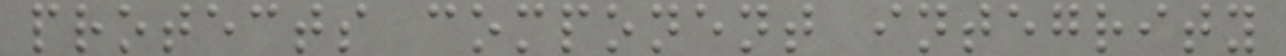protects component integrity
